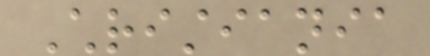Christiania
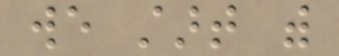we start with
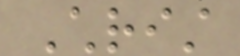Christ
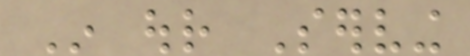In our Serving
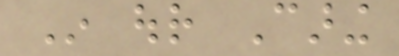In our Caring
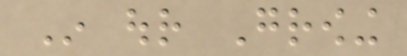In our Growing
